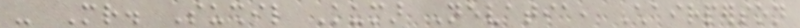- Mr. Sushil Kumar Nevatia, Chairperson
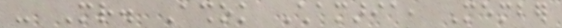- Mr. Ashok Chamaria, Member
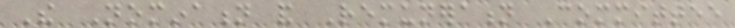The Nomination and Remuneration Committee
